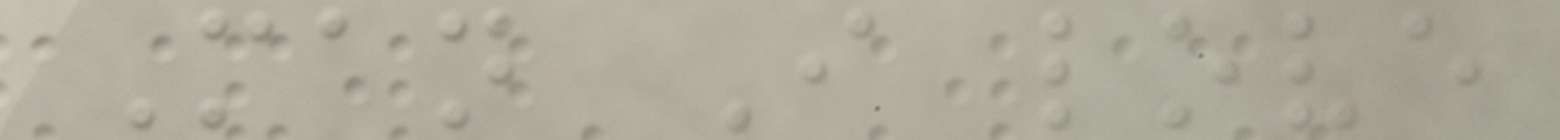Man I love
